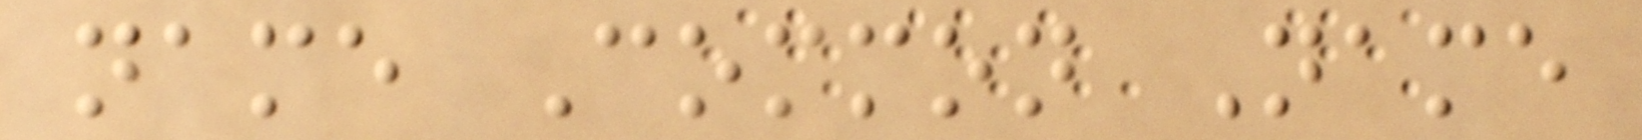name Common Name
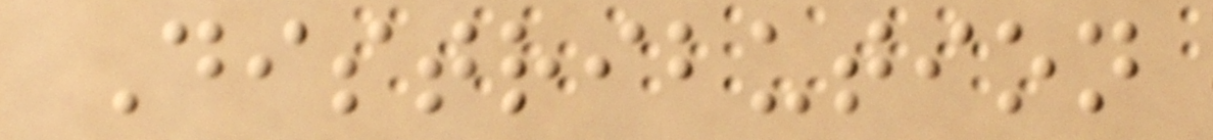Distribution
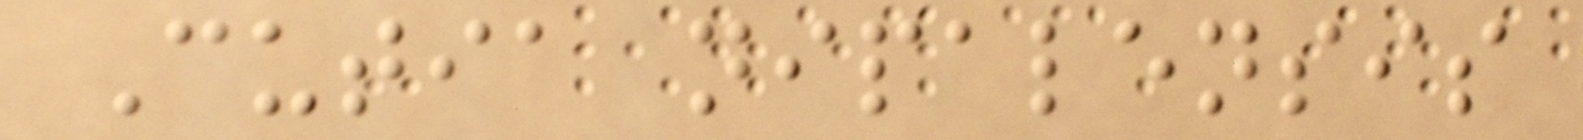Cutia nipalensis
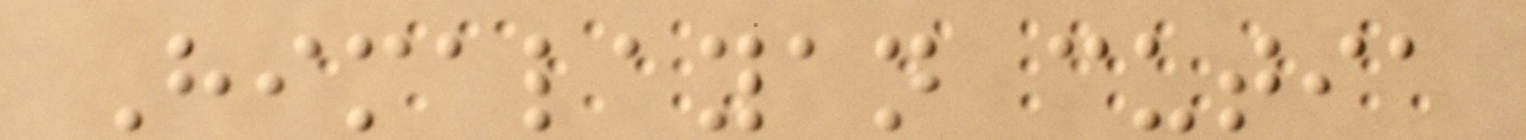Himalayan cutia
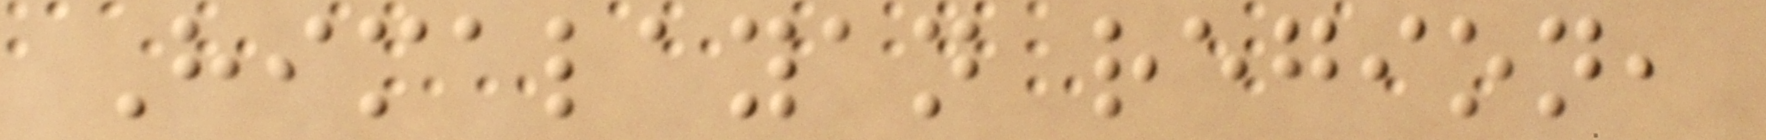Himalayan region,
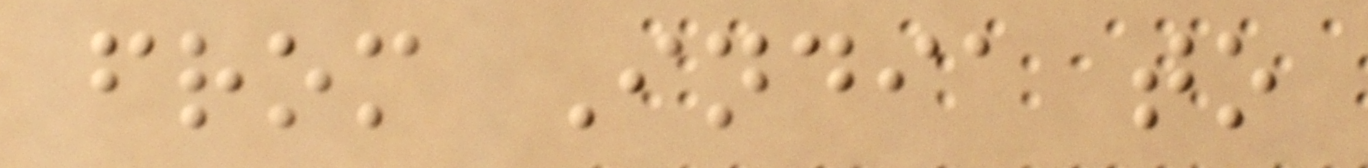from India to
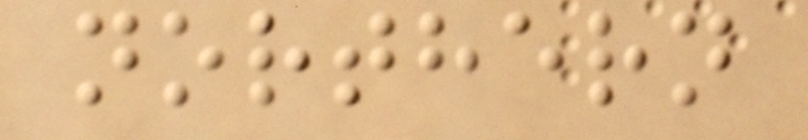northern
